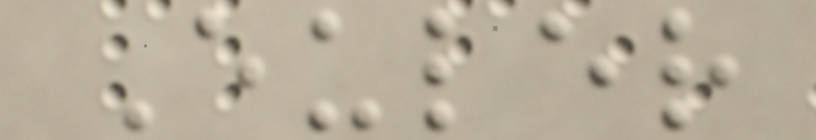Euler
